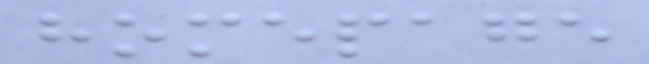homepage
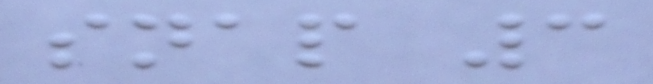snap 3
